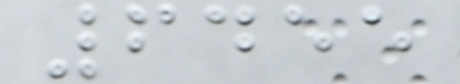6455
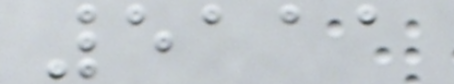5111
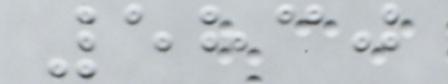5830
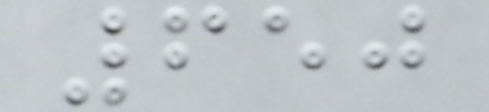650
